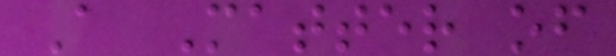A Matter of
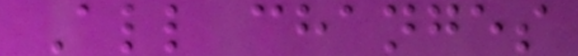All changes
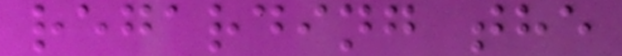regarding the
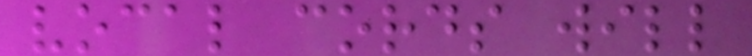vocal cords will
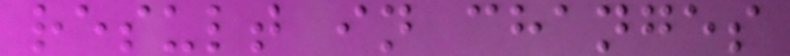result in changes
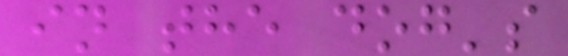in the dog's
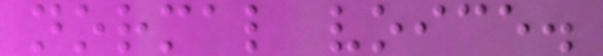normal voice.
